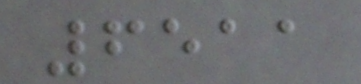6511
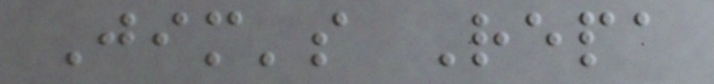Jim's Repa
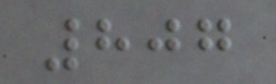807
